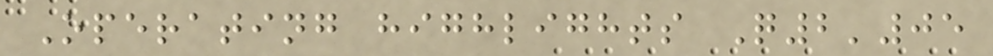Operating highlights Q2'05
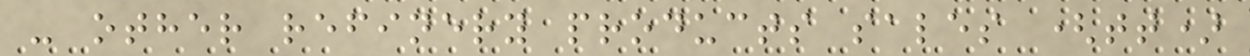- other refinery products sales (tt)
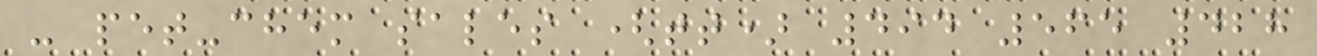- pet-chem sales (tt) 494 565 428
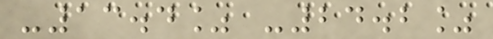-13.4% -24.2%
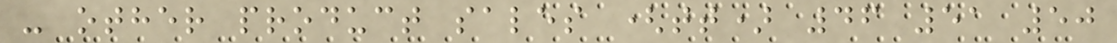- other product sales (tt) 46 51 50
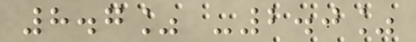8.7% -2.0%
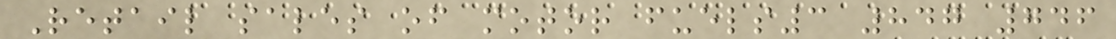Retail sales of motor fuels3 847 746
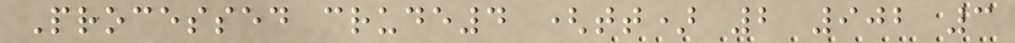Processed crude4 (tt) 2 902 3
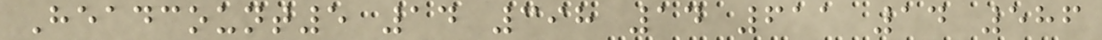Headcount5 14 398 14 611 14 586
